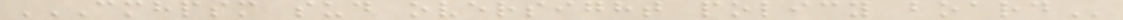CMHPSM SUD OVERSIGHT POLICY BOARD
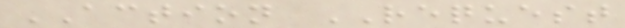ACTION REQUEST
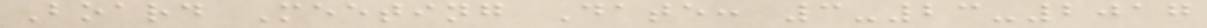Board Meeting Date: 3-23-2017
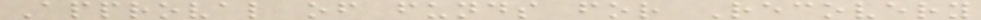Approval of funds for Recovery
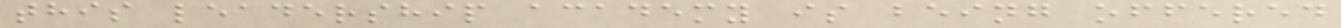this leadership academy is being offered
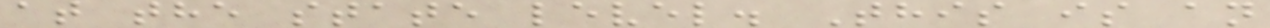at the state level. This is an
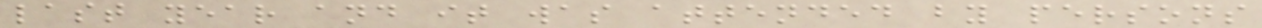last year and it was attended by persons
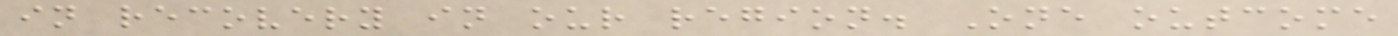in recovery in our region. One outcome
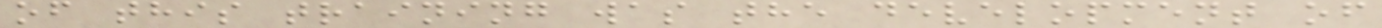of this training was the development of
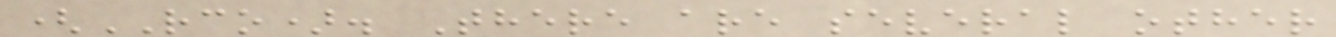(RCO). There are several other
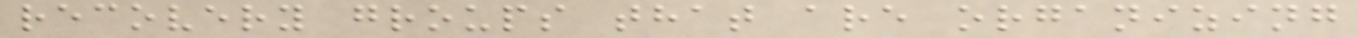recovery groups that are organizing
